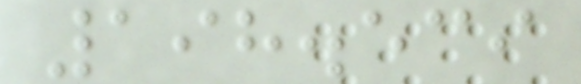198.539
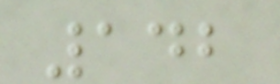142
